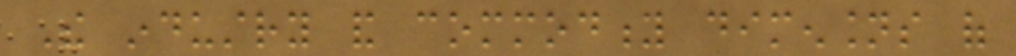The industry and commodity dimensions of
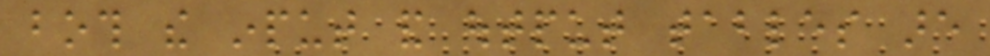both the input and output tables are
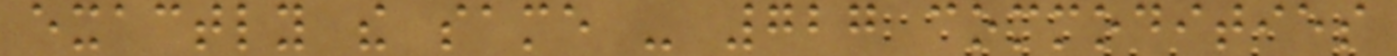exactly the same - 727 commodities
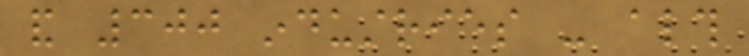and 300 industries - although
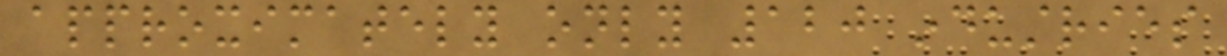approximately only 120 industries
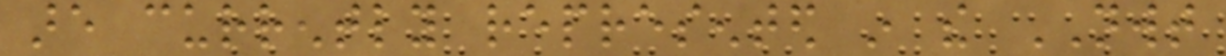are currently represented in the NWT
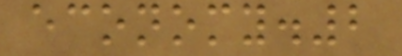economy.2
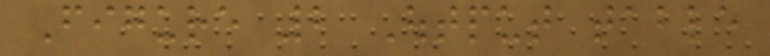Figure 2 Output table
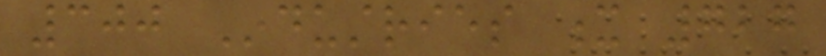300 Industries x 727
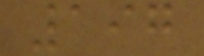197
